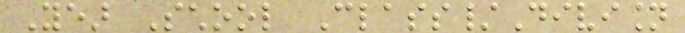Year School Class/Division
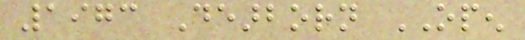1973 Dearborn OPEN
